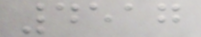4517
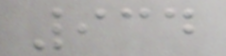934
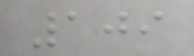109
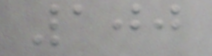100
